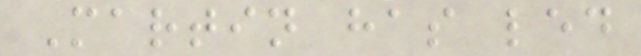Martin has led
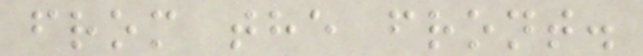from the front.
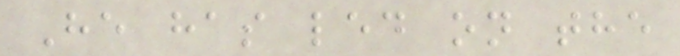He has led on the
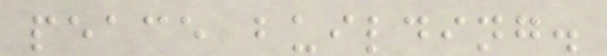peace building.
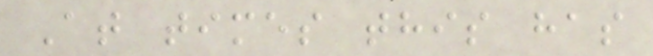At times this has
